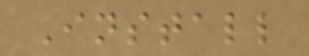Install
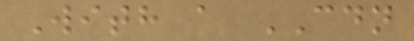With a CDN
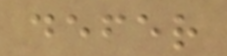defer
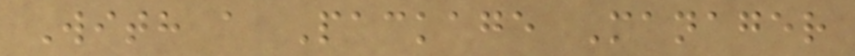With a Package Manager
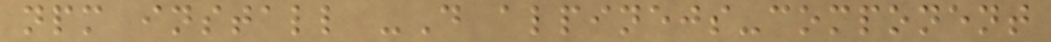npm install -D alpinejs-component
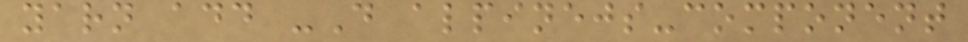yarn add -D alpinejs-component
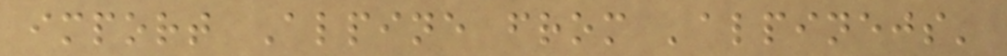import Alpine from 'alpinejs'
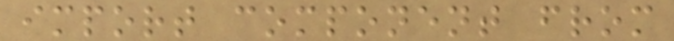import component from
